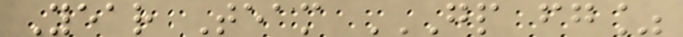Year Team GP FG%
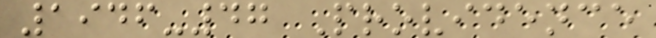1946-47 Providence
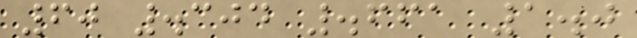60 .304 .661 1.0
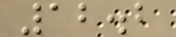12.2
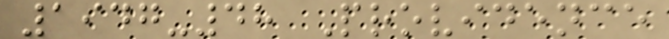1947-48 Providence
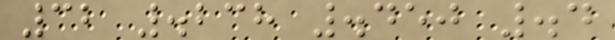32 .238 .450 .4
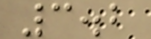3.2
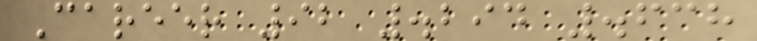Career 92 .294 .638
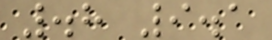.8 9.1
